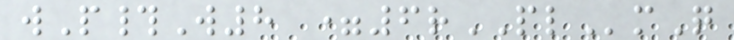wP#W8 =6rPLmQ
